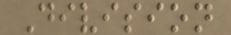Division
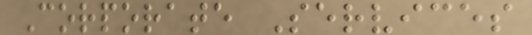Corporate Services
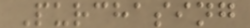Purchasing
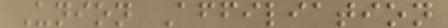Union Affiliation
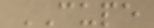CUPE
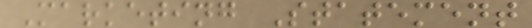Marketing Statement
